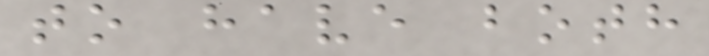to have both
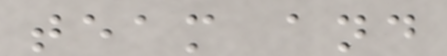team and
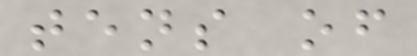tens of
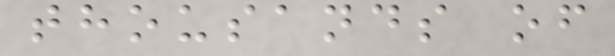thousands of
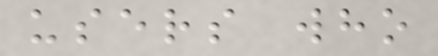users who
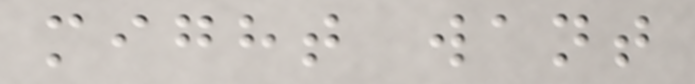might want
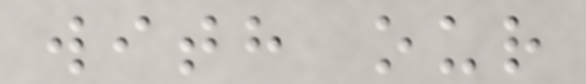with our
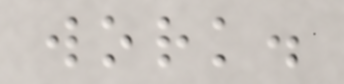work.
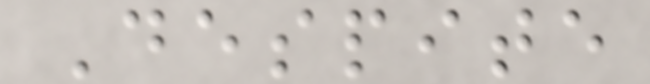Despite
